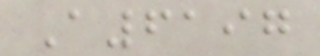A6197
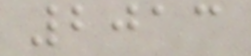2013
